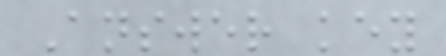Answer key
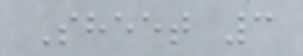Sheet 3
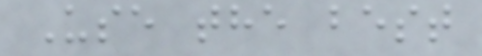Use the best
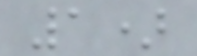1)
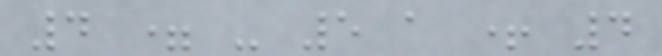4 = - 5 a + 4
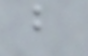b
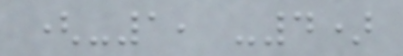(-1, -4)
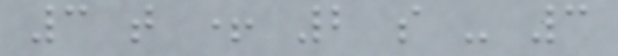3 t + 2 s - 3
